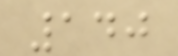140
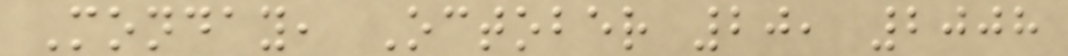Monday, October 20, 2008
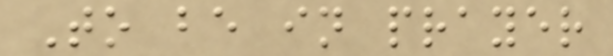To be in prayer
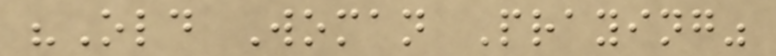"Old Woman Praying"
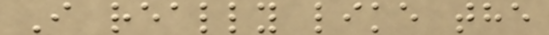I really like the
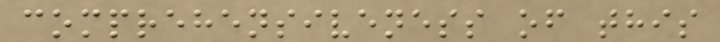comprehensiveness of this
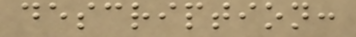description:
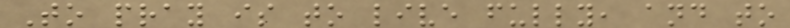To pray is to live fully, and to
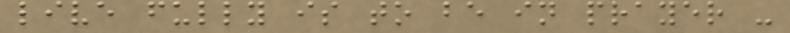live fully is to be in prayer -
